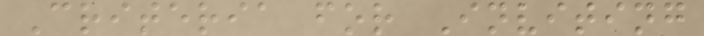Criteria for Inviting
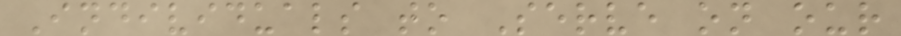Individuals to Serve on our
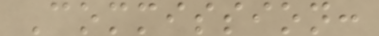Commission:
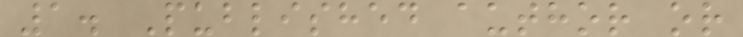1. Published author or
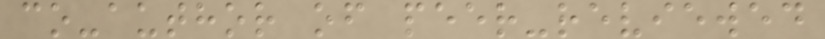co-author of peer-reviewed
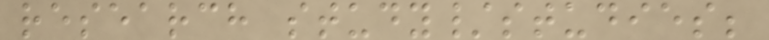research study/studies;
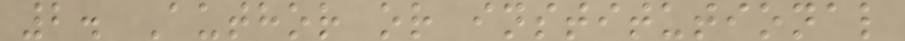2. Author or institutional
